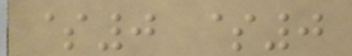$0 $0
